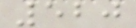520
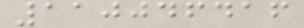110046416
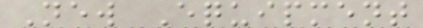New Equipment
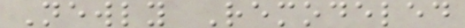Newly Remodeled
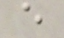e
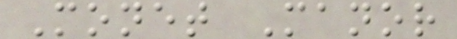Monet Manor
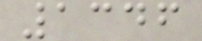1346
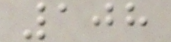108
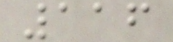116
